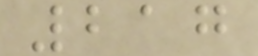217
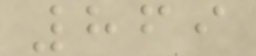869
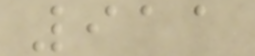911
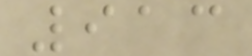913
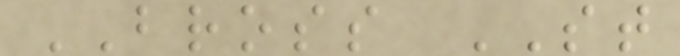BROSS ST
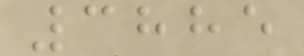3885
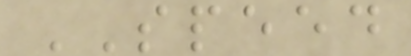SPEED
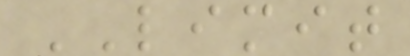LIMIT
